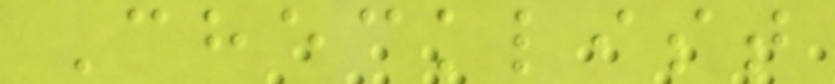Checklist
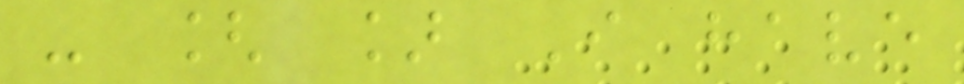- [ ] I have
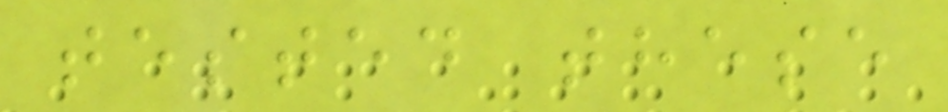tested these
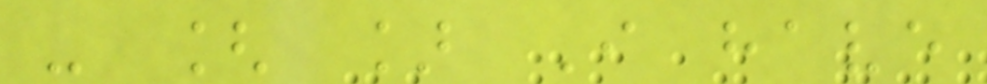- [ ] I have
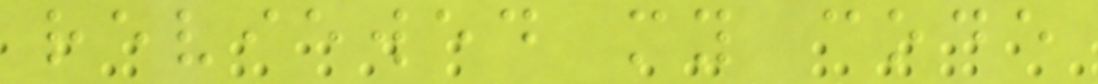reviewed my code
